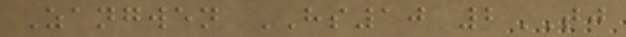Zangwen HS10 2TJ
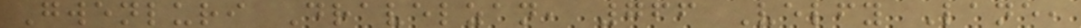Gwenluri Dravelzan, 766 Velfy Lane,
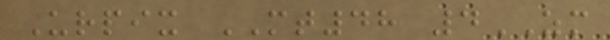Urpix MT48 4ZM
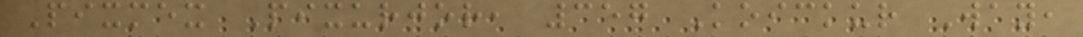Pixmex Pixurjor, 357 Koickur Way,
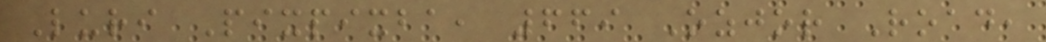Luri Pixpixba, 669 Ozjor Road,
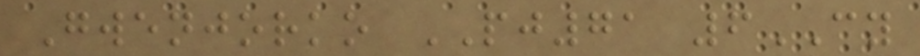Gwenjorko PJ71 6CY
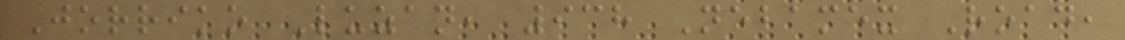Jorriko Luzan, 938 Nebamex Road,
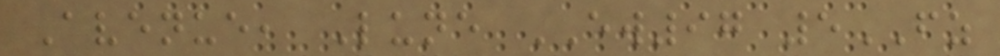Avenue, Lune EW97 5FZ
